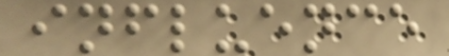influence
